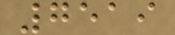7519
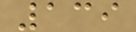139
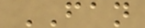FAN
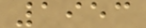1953
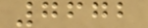7672
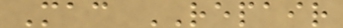Mac REPAIR
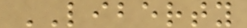LIBERTY
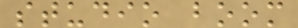studio boom
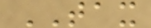TAX
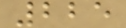225
